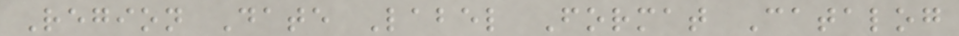Region Date Label Format Catalog
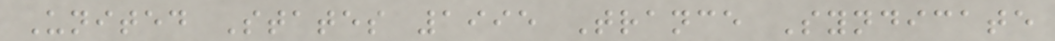United States 1995 Trance Syndicate
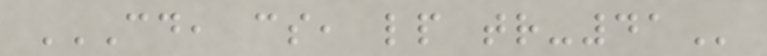CD, CS, LP TR-41
